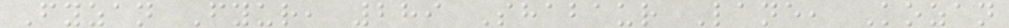Fyzan Fyur, 289 Shabaur Lane, Kozan
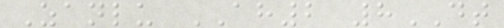Zanlu AH2 8DT
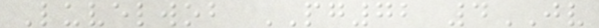Luvelwob PG72 4JV
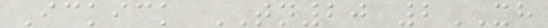Ickick TN20 2XH
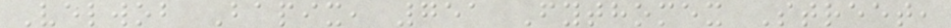Velwob Bapix, 751 Fythomex Street,
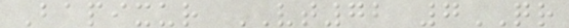Bapixur VT72 7QR
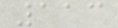113
